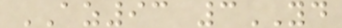AZ93 3YD
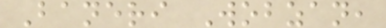Baneri Wobzan,
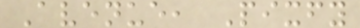Avenue, Pixfy
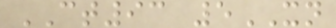CT93 5XN
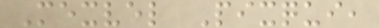Mexvel Pixqui,
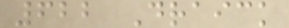622 Draick
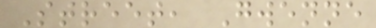Street, Gwenne
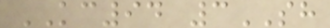KC94 3SH
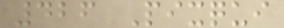426 Pixqui
